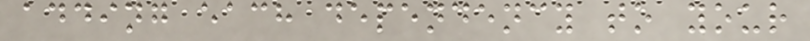adding each dependency to your
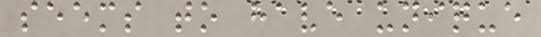seems to have unique
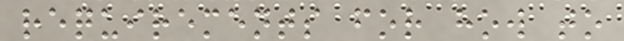requirements for how to
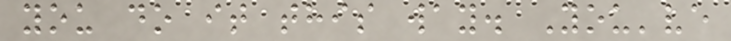you do it this way. You've
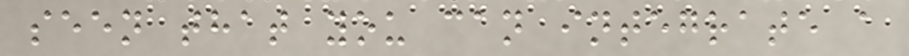seen that you can integrate a
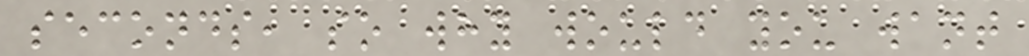seconds, so why would you want
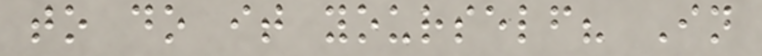to do it yourself? In
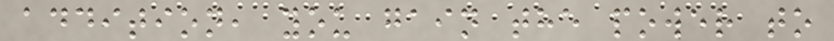addition, you gain the power to
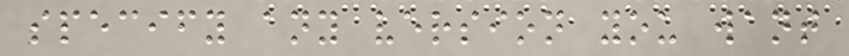specify any version you want
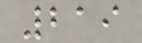219
